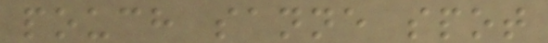pouch sanne spot
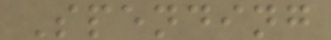Spending
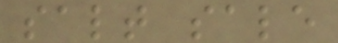salt sale
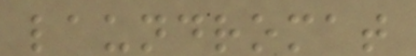laundromat
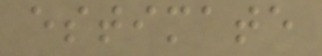estimate
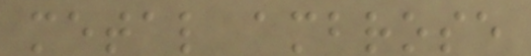metal ambrose
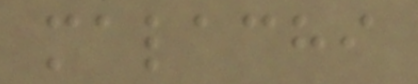malachi
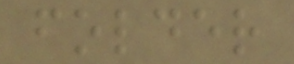folder
